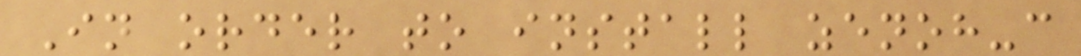In order to install zenoh-c
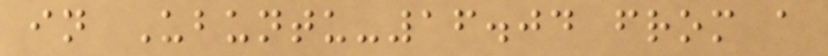in Ubuntu-16.04 from a
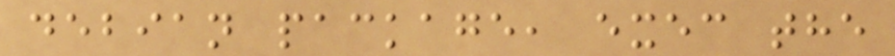debian package, exec the
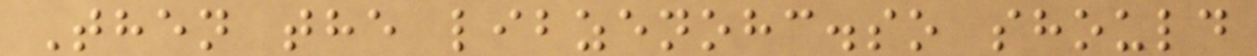Then the libzenohc.so should
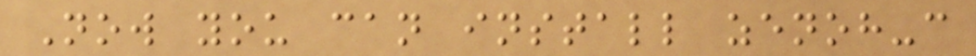Now you can install zenoh-c
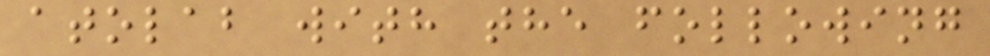atolab with the following
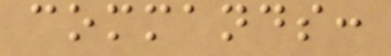commands:
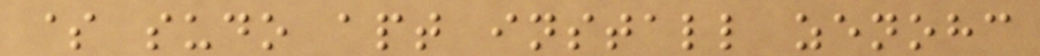$ sudo apt install zenohc
